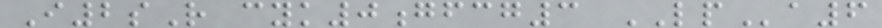I2sR cyk0gfcg3 LPa6
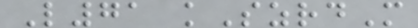L71 kSzrdM
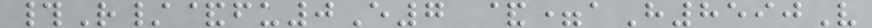#R/&fu0E7 &=aH8590V
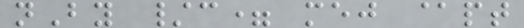nBy /c= mej @pt
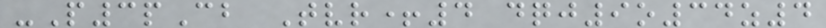-P3pCb Tvr+4 dqj9o34z4
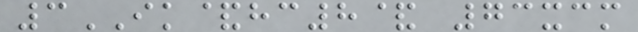3IK&hc8& 73xcm
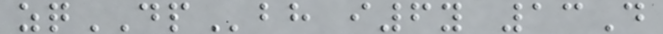zqDPbh i6y 13D
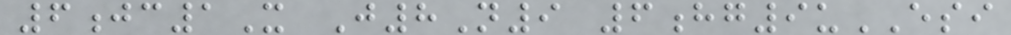6jc1X J8N9 6hg9uESI
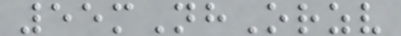55mNhOrzv
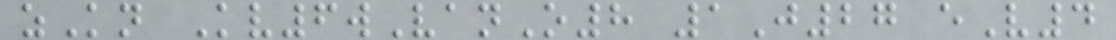zKn Kv6wVanO8 1J27 eV4
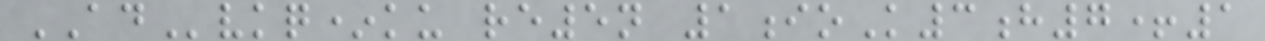ADvkq*ku re5n 1ioK3h7+1
